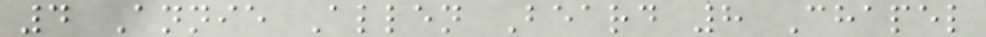4 Annie Allen Beard 8 Chapel
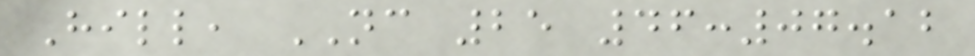Hill, NC 25 46:07.12
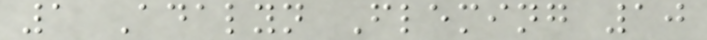1 Adalyn Fleming 10
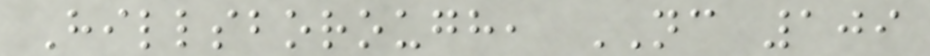Hillsborough, NC 109
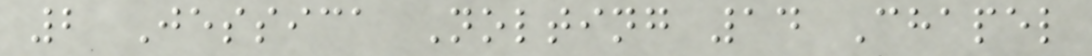2 Jessica Nolting 14 Chapel
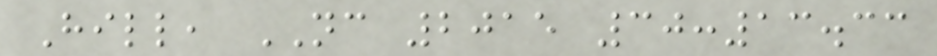Hill, NC 2015 30:13.33
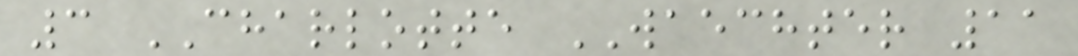3 CHARLOTTE WAECHTER 11
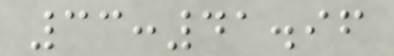33:41.96
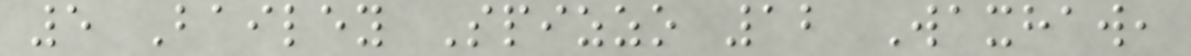5 Bailey Spizzo 12 Waxhaw,
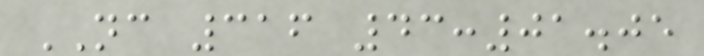NC 316 43:01.05
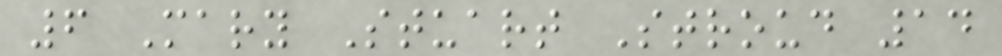6 Mary Stuart Stroud 14
